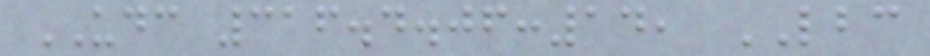UDC 316.4.06:14, LBC
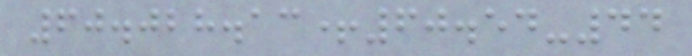60.028.13+60.54-44
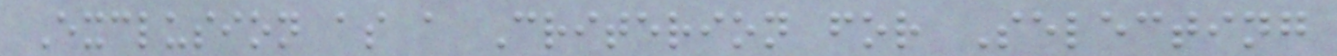Exclusion as a Criterion for Selecting
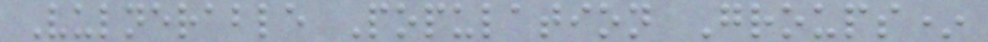Vulnerable Population Groups*
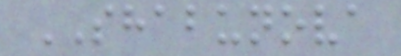SHABUNOVA
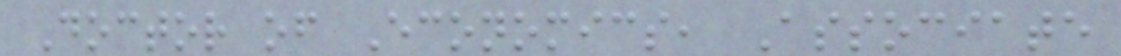Doctor of Economics, Associate
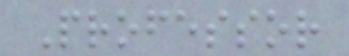Professor
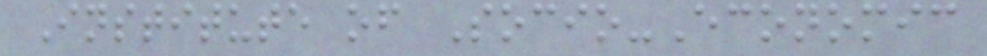Institute of Socio-Economic
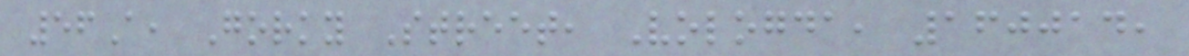56A, Gorky Street, Vologda, 160014,
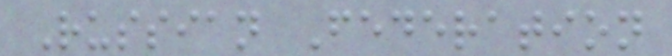Russian Federation
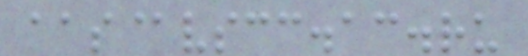aas@vscc.ac.ru
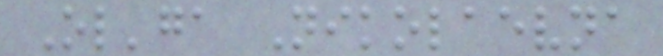Ol'ga Nikolaevna
